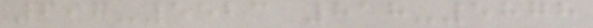697-5523 818-5878
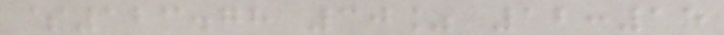$123.78 30% 12:15
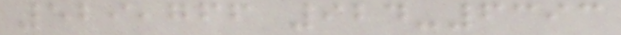529,766 924-6393
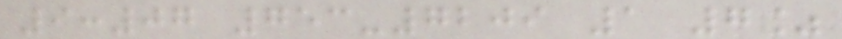9:07 753-7209 1 7%
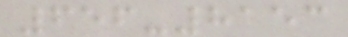656-8153
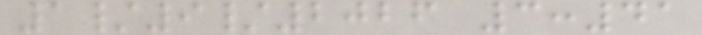1/9/2026 3:41
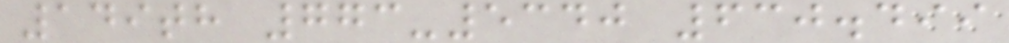149th 773-5340 630.499
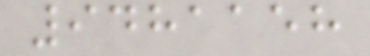9481158
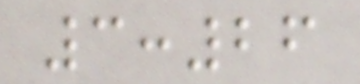3:26
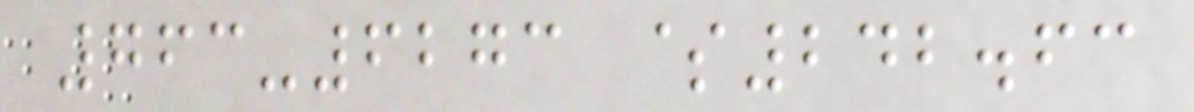763-6273 $242.63
